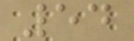54
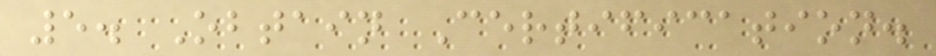5. Obtain Certification.
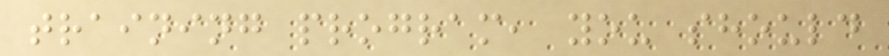training program, you should
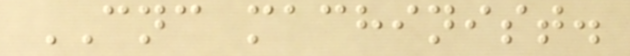CNC machinist.
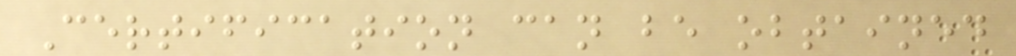Certification can be obtained
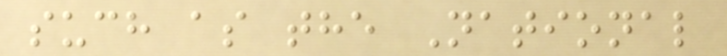such as the National
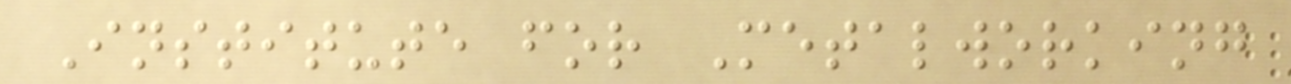Institute for Metalworking
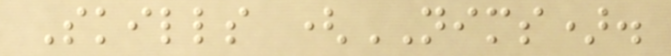Skills (NIMS).
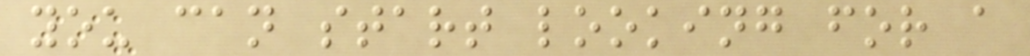you can start looking for a
